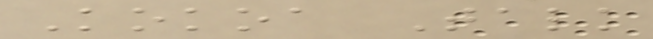Kokoa Talk
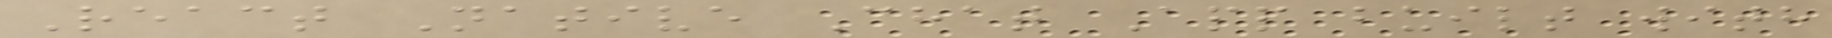React Native Chat App built with
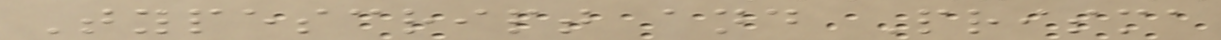Typescript and Prisma
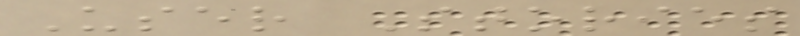User Stories
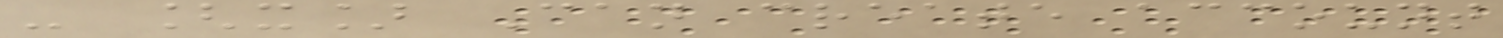- [x] Can create account
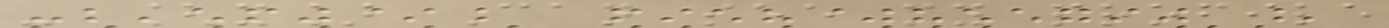- [x] Can see my profile
